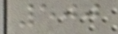500
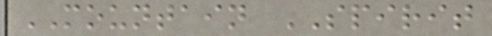MOUNTAIN SPIRIT
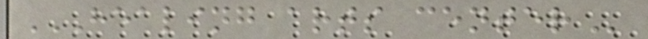HEALING ARTS CENTER
